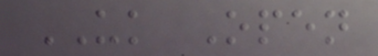UK Open
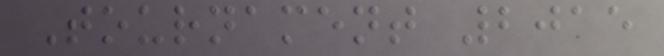Tournament 2015
